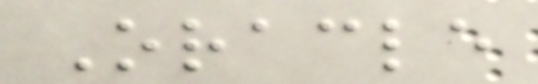Oracle
